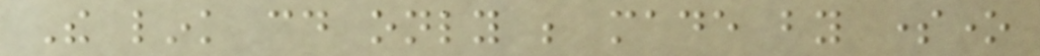The link could only be made by someone
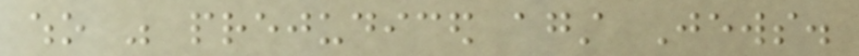who was prejudiced against Jews.
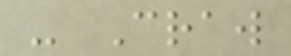- Craw
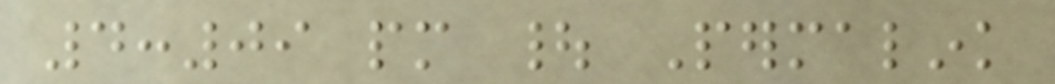4:09 pm | Permalink
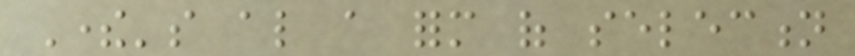There's also a form of selection
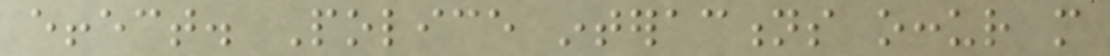effect. Police interactions occur more
